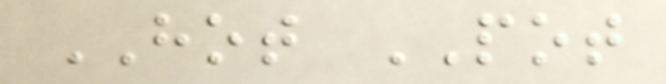HOT POT
